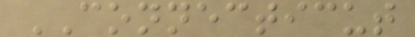CONNECTICUT
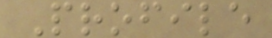Profile
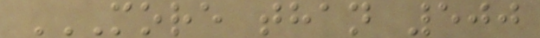MORE THAN 500
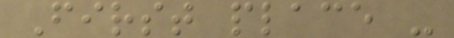First place -
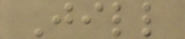Jill
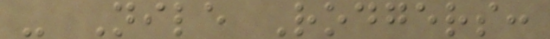- Nile Rodgers:
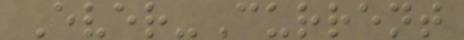Ever-Current
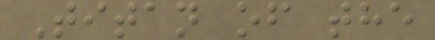Titan of the
